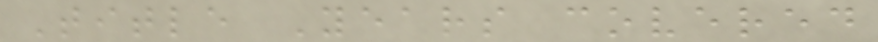Title Years covered
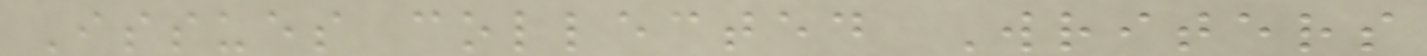Issues collected Writers
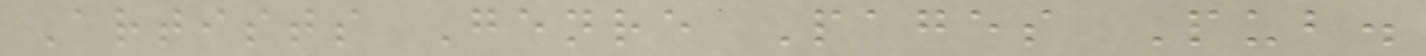Artists Genre Pages Pub.
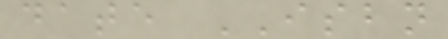date ISBN
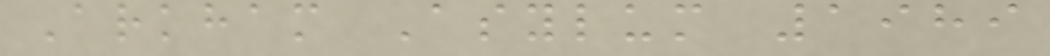Arkham Asylum 1989
